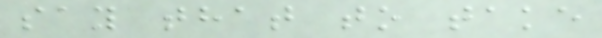say that to take
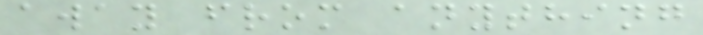away from anything
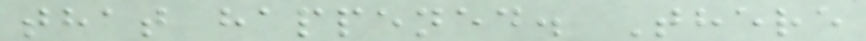that happened. There
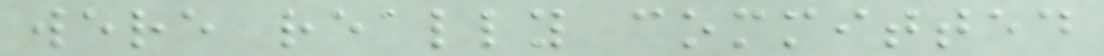were really committed
